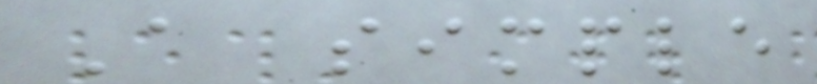A simple
